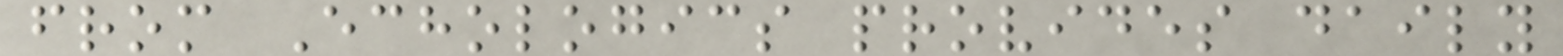from Echologics provides daily
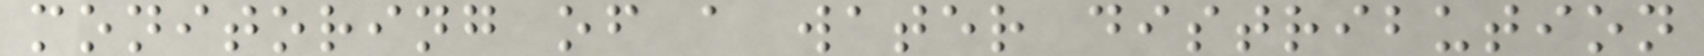monitoring of a water distribution
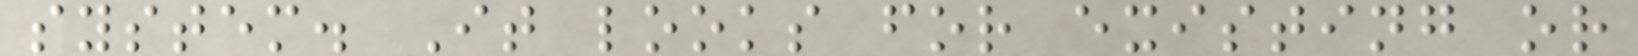system. It looks for existing or
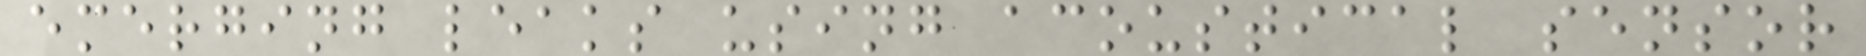emerging leaks using acoustical sensor
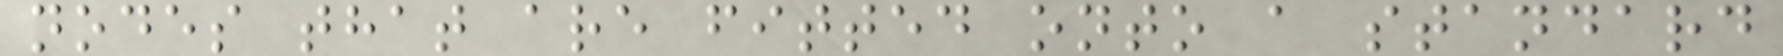nodes that are fitted onto a standard
